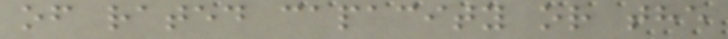of rated capacity or the
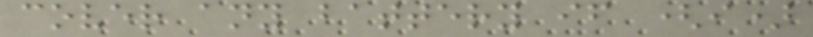cover any battery if (i)
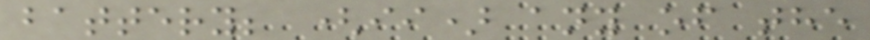battery; (ii) any of the
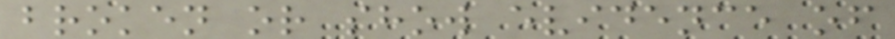broken or show evidence of
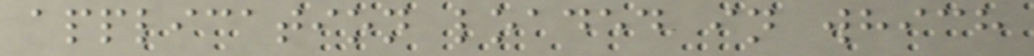application loaded in which
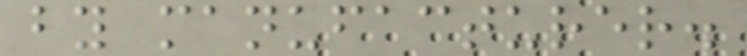by manufacturer.
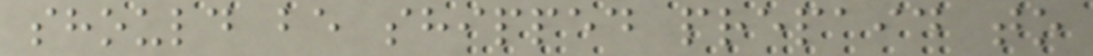should be shipped prepaid to
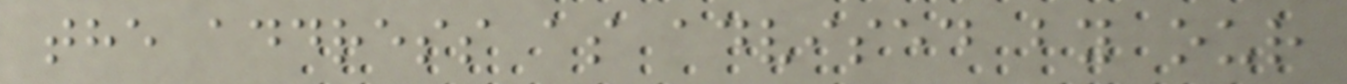the address as advised by our
